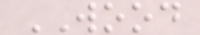WOOD
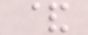&
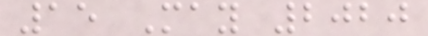15 May 2020
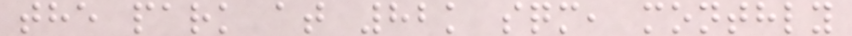the park at 82k sqm, monthly
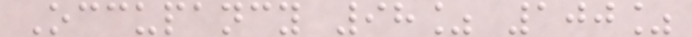Occupancy 98% 100%
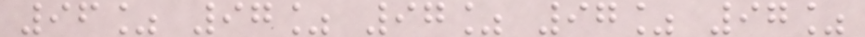96% 97% 97% 97% 97%
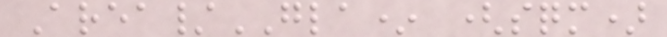Area/GLA* (sqm)
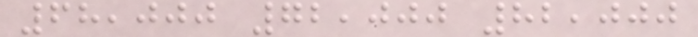68,000 72,000 82,000
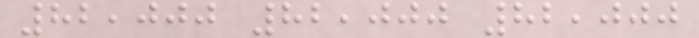82,000 82,000 82,000
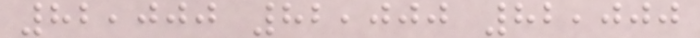82,000 82,000 82,000
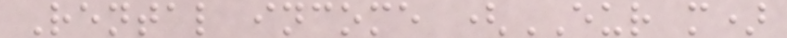Rental income (EUR m)
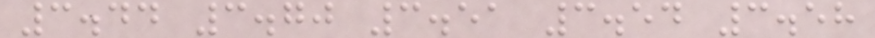3.44 3.70 3.51 3.54 3.58
